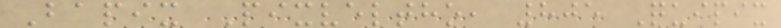Bapix Pixveltho, 805 Quipix
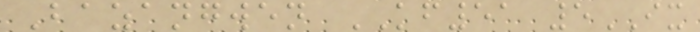Bazangwen KF51 5IX
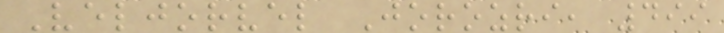Veljorvel Jorozri, 499
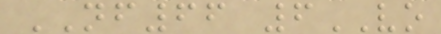NF66 6VO
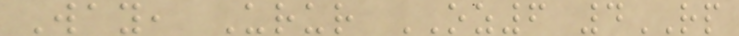Way, Urur OZ6 4RP
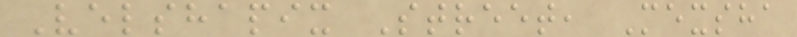Velshapix Street, Mexsha
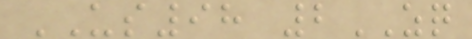US98 2ZQ
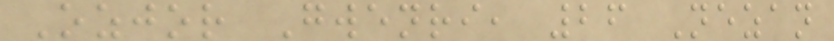Ozjor Gwenri, 26 Nezan
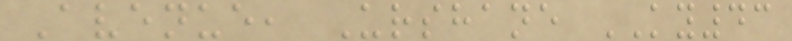Avenue, Urshane KY43
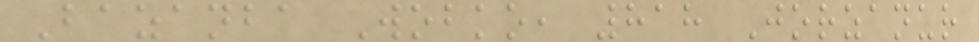Bazanba Wobko, 818 Jorzanur
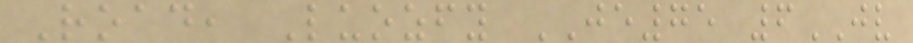Road, Luozfy JE75 6JV
